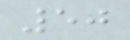50
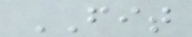FIT
